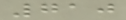710
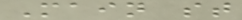Main st
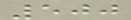500
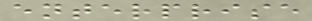enterprise
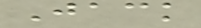Jack
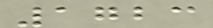1723
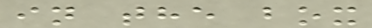in the box
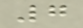7
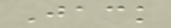Jack
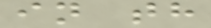in th
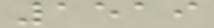1519
